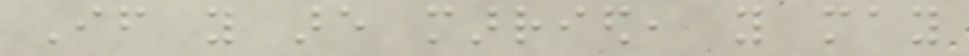If you are married, you may
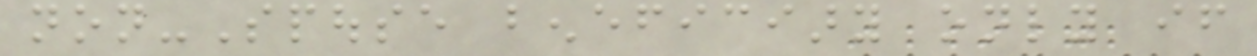non-Spouse beneficiary only if
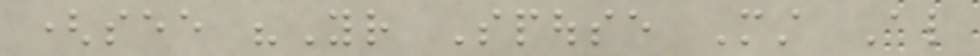(see "Your Spouse Must Also
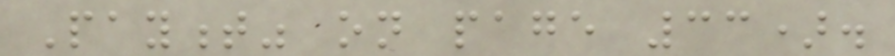Payment" on page 33).
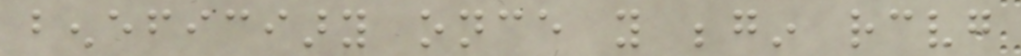beneficiary once you begin receiving
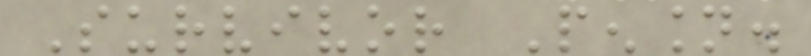Survivor Pension.
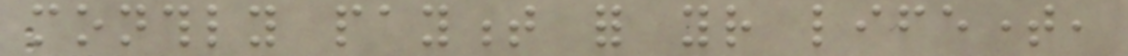monthly payment for your lifetime,
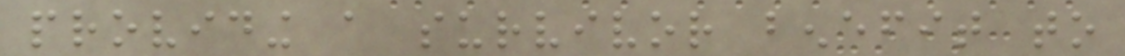providing a survivor benefit to
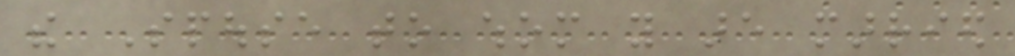the Spouse to whom you are married
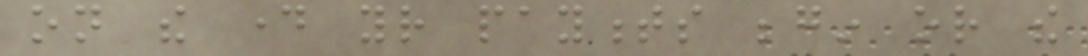on the day your payments begin or the
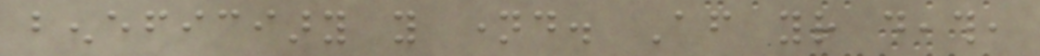beneficiary you named. After your death,
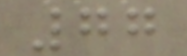77
